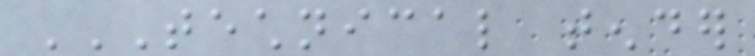TECHNICAL TENDER
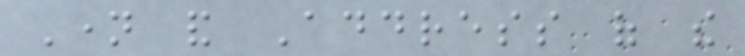Name and Address of the
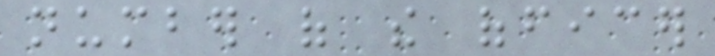number of the officer
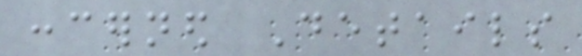concerned Details
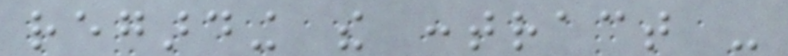regarding the contract -
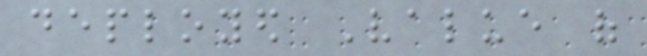deployed Value of
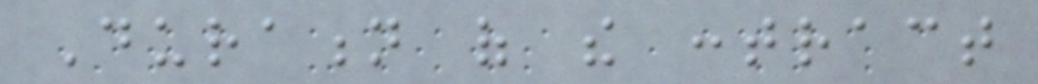Duration of the contract
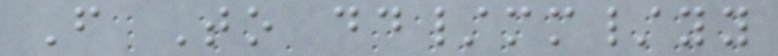From To dd/mm/yy
